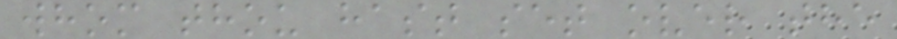whom thou hast set over the
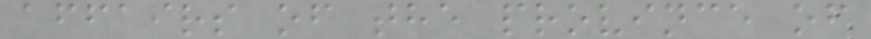affairs of the province of
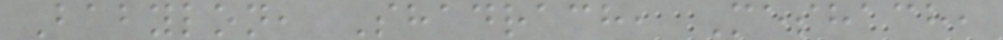Babylon, Shadrach, Meshach,
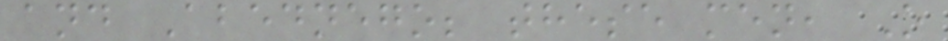and Abednego; these men, O
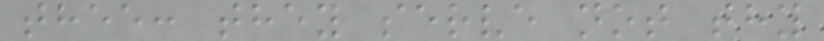thee: they serve not thy
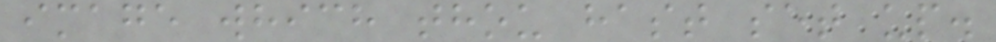image which thou hast set up.
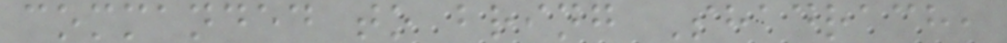commanded to bring Shadrach,
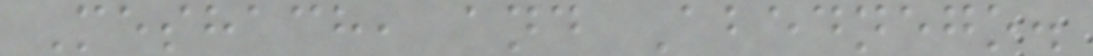Meshach, and Abednego.
